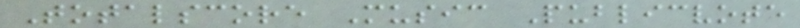Totalscore Music Publicvote
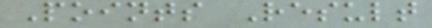Points Result
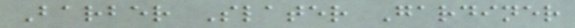Barber Slater Gardiner
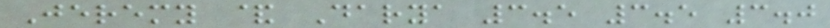Jeremy & Darya 3.5 3.5 3.0
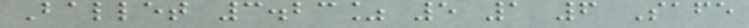Ballet 3.23% 5 1 6 Safe
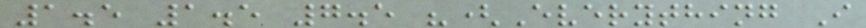1.5 1.5 7.5 "(Everything I
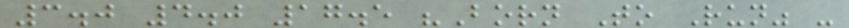3.0 4.0 17.5 "Born To Run" -
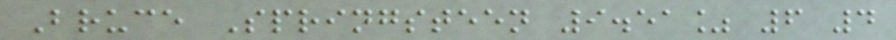Bruce Springsteen 9.51% 6 4
